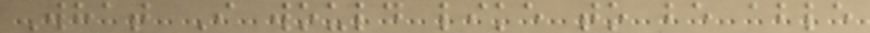What I would like to be able
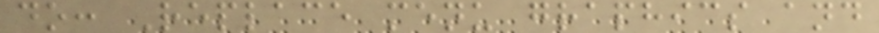do: Replace menu graphics and
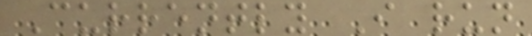Currently I run
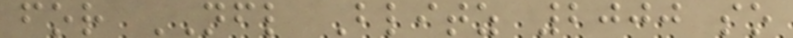for NFL Blitz 2000 so
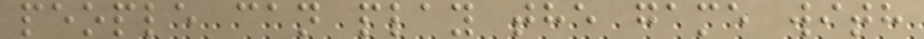people can play the game with
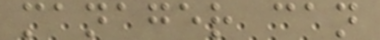manager can
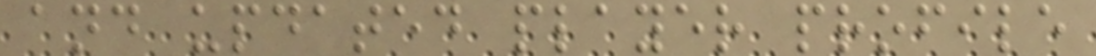and updated player profile
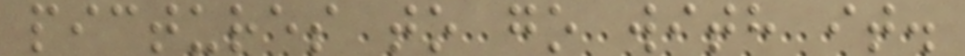pictures to go with it.
